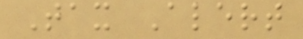Tax Alert
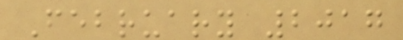February 2017
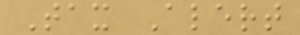Tax Alert
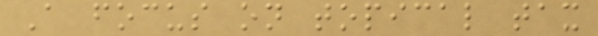A focus on topical tax
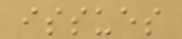issues
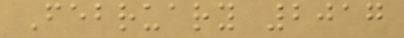February 2017
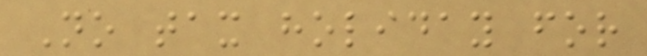No tax holiday for
